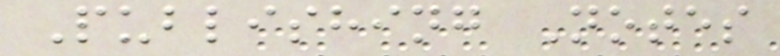Publishing Notes
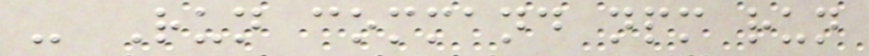- Run command npm run
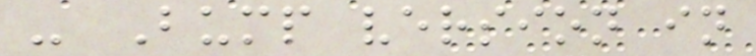- Bump version in
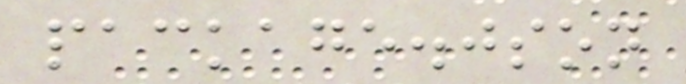package.json
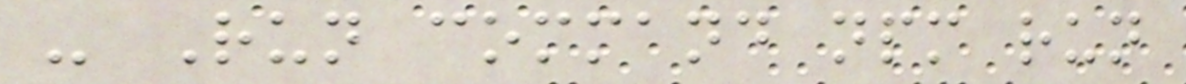- Run command npm run
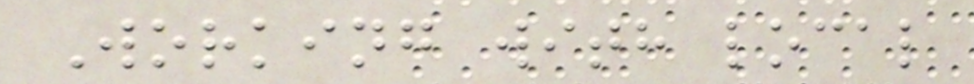Working with local
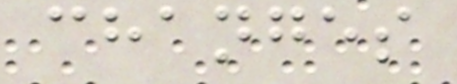changes
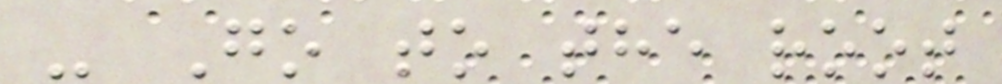- Go to the root
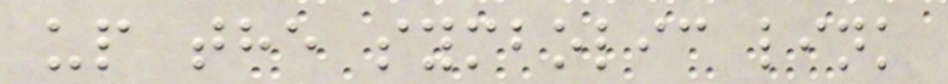up the symbolic link
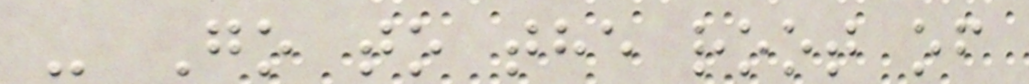- Go to the root of
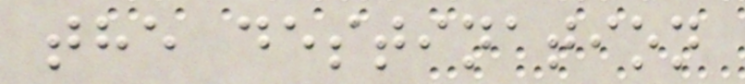the destination
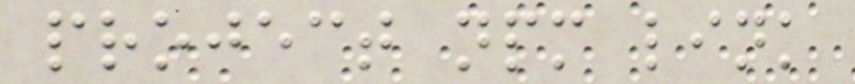project npm link
